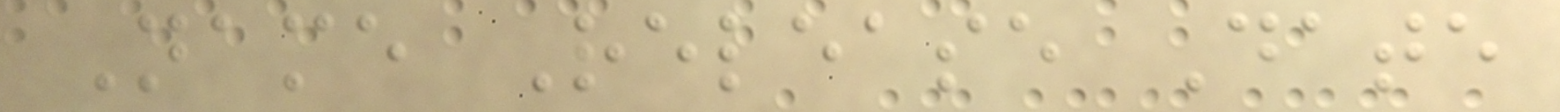Name Release Date
